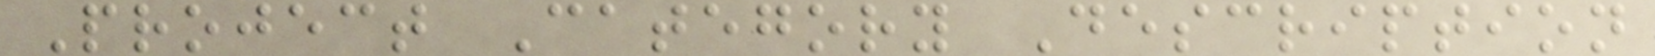Project Category Description
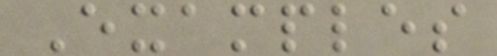Examples
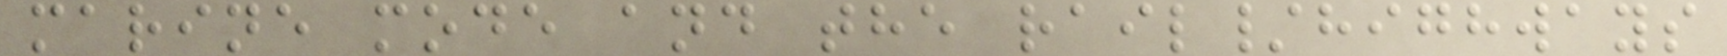marine mode and the rail/highways
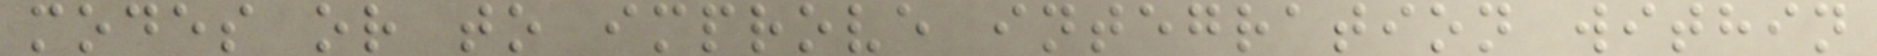modes or to improve integration within
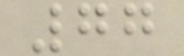77
